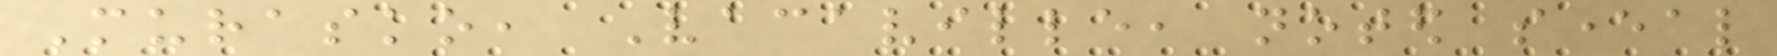Murasko, Vacaville, noted several
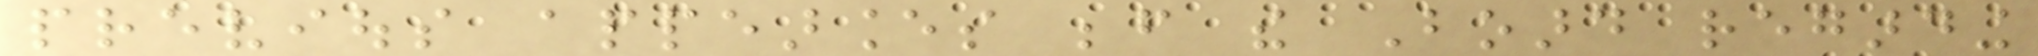previous appearances before the Board regarding
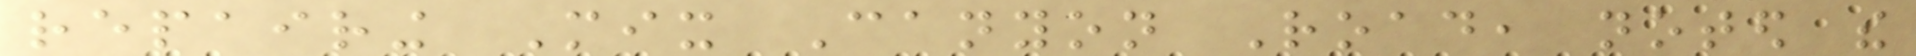repairing Mix Canyon Road, noted the
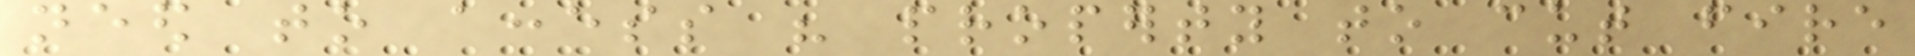need to access his property to cut fire
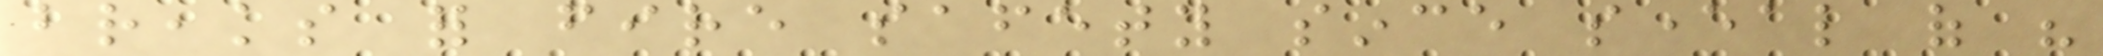breaks for fire safety since several of his
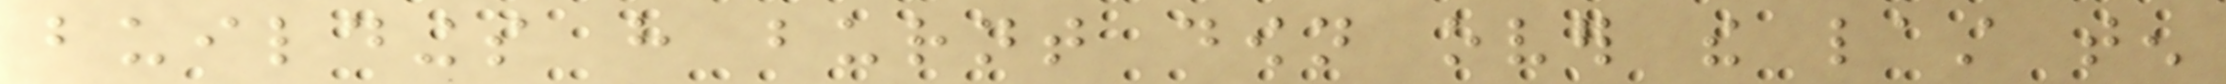buildings have burnt down over the last ten
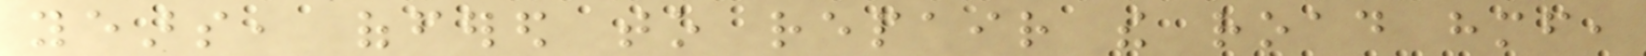years, offered to repair the road himself,
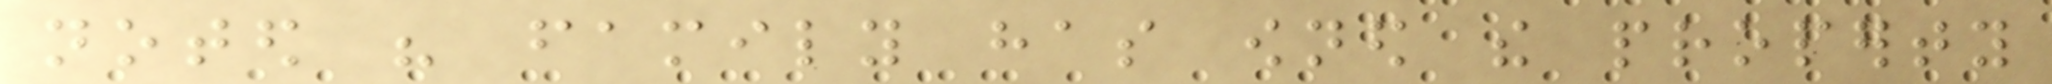noted his family has owned the property
